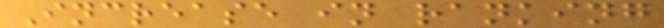Increase in ranking
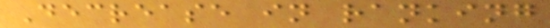Decrease in ranking
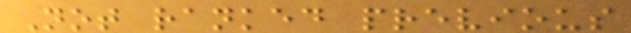Not ranked previous
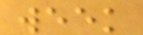week
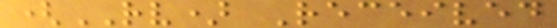(RV) Received
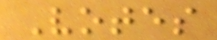Votes
